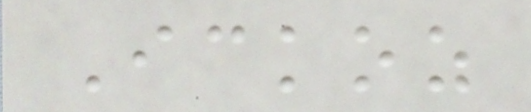Ickoz
